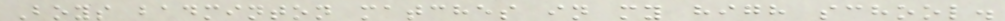Boys badminton matches in my high school.
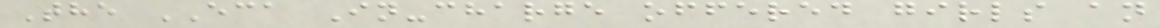The ECA In-charge offered girls an
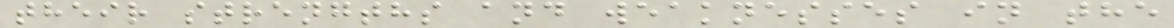their strengths and weaknesses in the
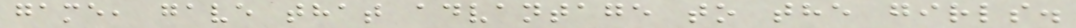game, gave that advantage to the girls.
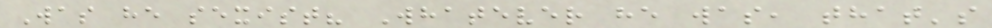Was he sexist? Whatever he was, that's
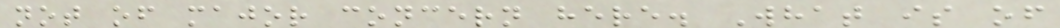not of major concern here. What is of
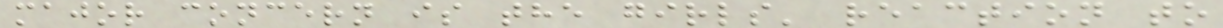major concern is the girls' reaction to
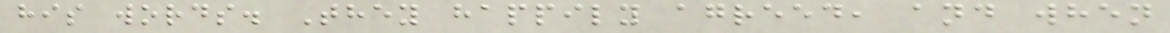his words. They happily agreed, and when
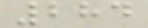284
